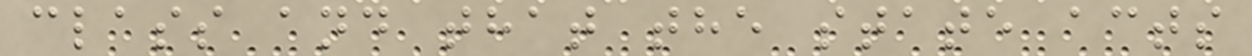class and that the state acts
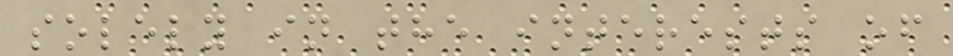solely in the interests of
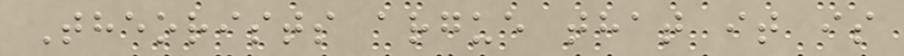Theorists argue that it is
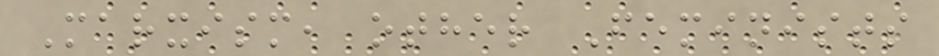Marxism, other Feminists
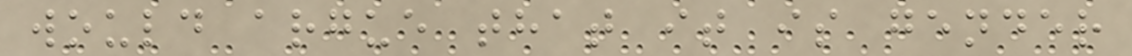would argue that it is gender
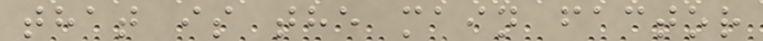that is the main factor
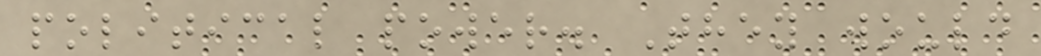political power. They would
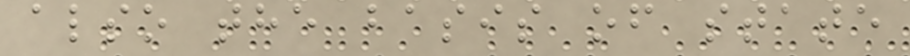also the basis of state
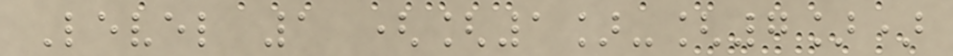Level 1 ([1]-[7])
